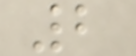2
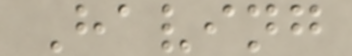Having
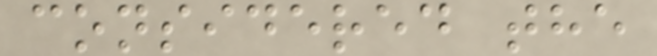considered the
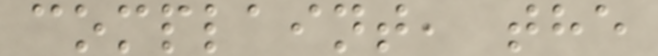complaint, the
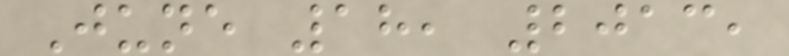June 18, 2013,
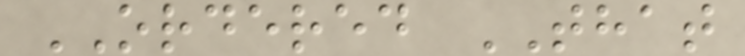ORDERED THAT
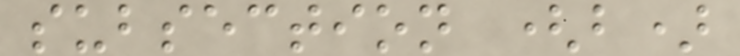subsection (b)
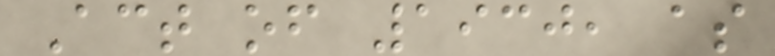Act of 1930, as
